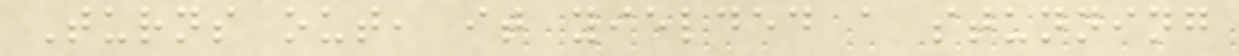Turns out, it yielded a stunning
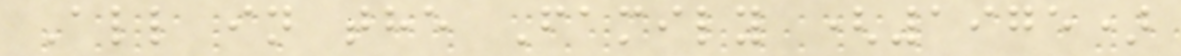All in the Family (1975)
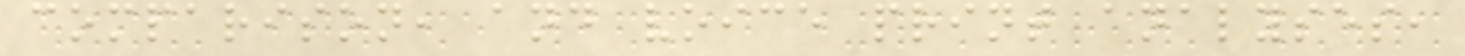comparison, and voice print analyses,
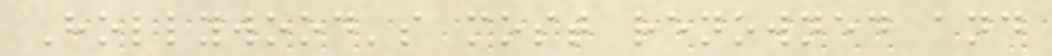Hollywood's most renowned and
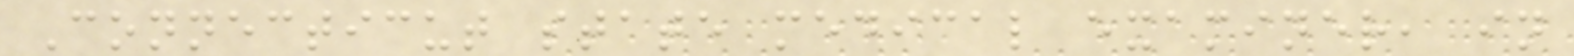Connecticut state medical examiner, in
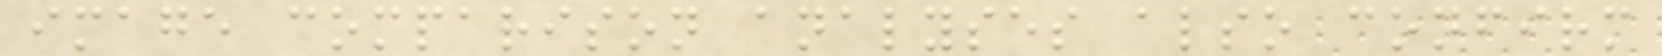image comparison analyses also confirm
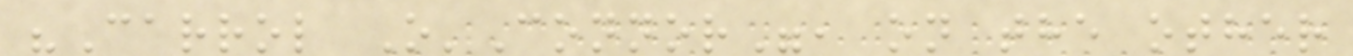"Carrol O'Connor", on the other
